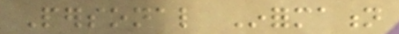Personal Information
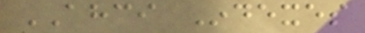AHCI Indexes
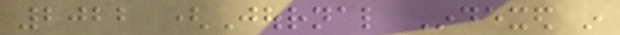2022 (Journal Indexed in
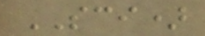SCI)
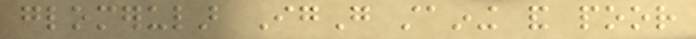glomerular IgG staining and poor
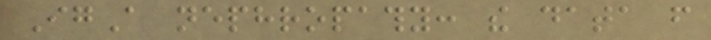IgA nephropathy: the data from
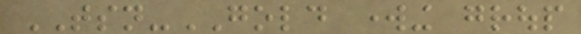TSN-GOLD working group
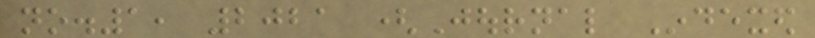no.1, 2021 (Journal Indexed
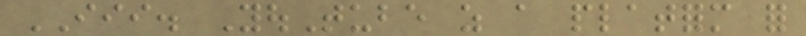III. YouTube as a platform for
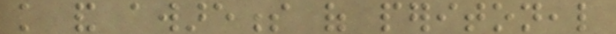knowledge and awareness of peritoneal
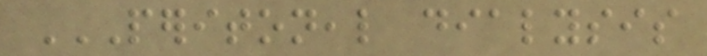PERITONEAL DIALYSIS
